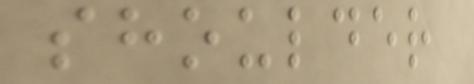shoulder
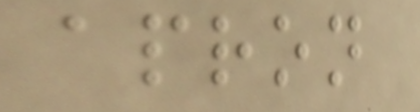apron
